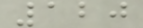120
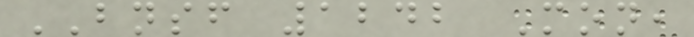BNSF 1242 Mon,
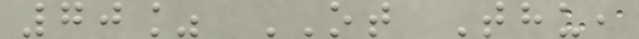70% OT Thu,
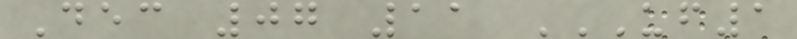Dec 07 11 UF1
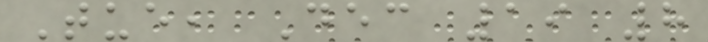Tue, Dec 19 8
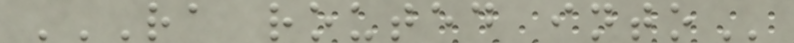RA ROUTED INTO
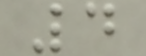4
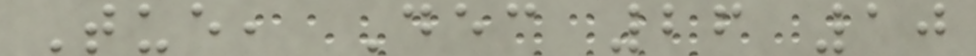Tue, Dec 26 10
